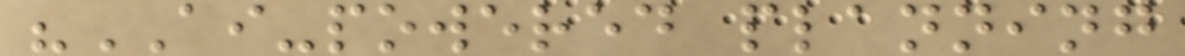"AI-powered planning
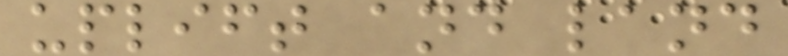uplift and land
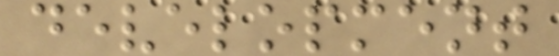development
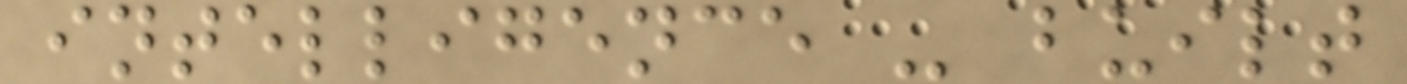intelligence - built
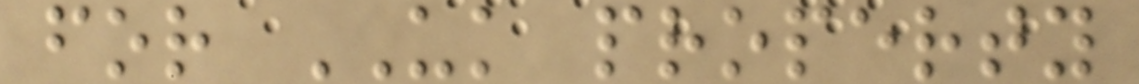for UK property
